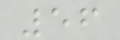56
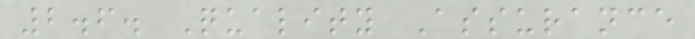2.6. Quality Assurance
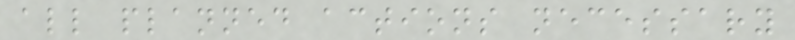all planned actions necessary
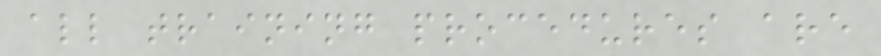all training procedures are
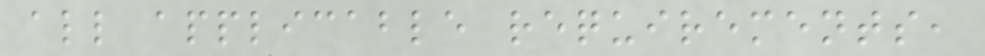all applicable requirements,
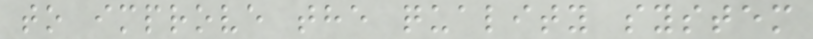to improve the quality system
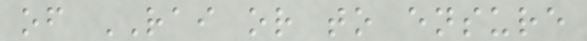of RAI or to ensure
